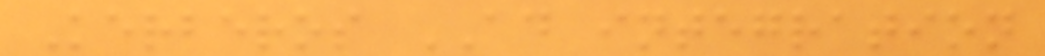Kerberos AD integration
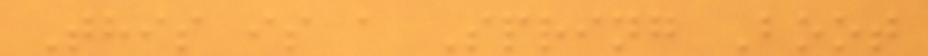This is a Spring Boot
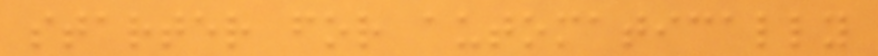starter for automatically
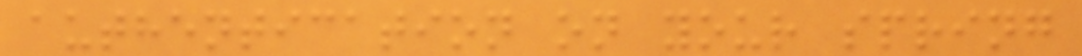authentication on your spring
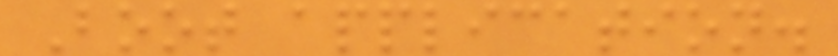Boot application.
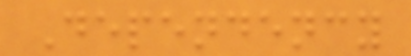Dependency
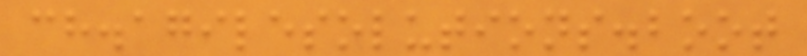ch.agilesolutions.boot
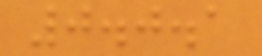0.0.1
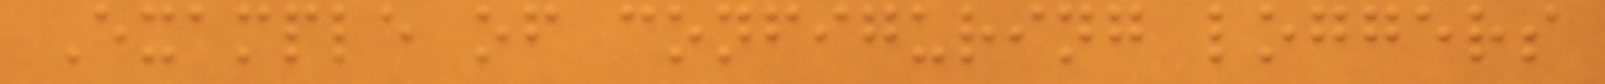Example of configuring loggers
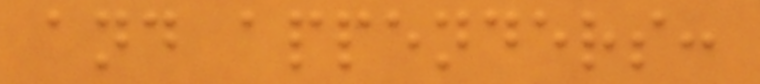and appenders:
